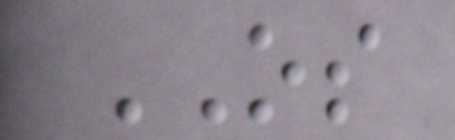OS
